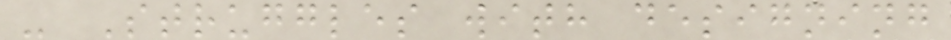- Struggles with designing
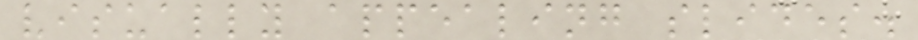visually appealing slides.
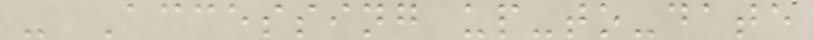- Accessing up-to-date
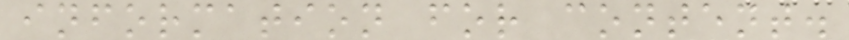information for content.
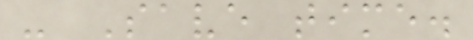- Save time.
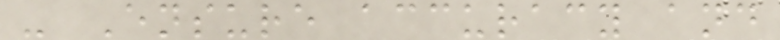- Ensure accuracy and
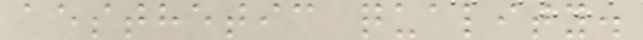aesthetic quality.
